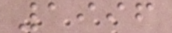1996
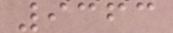9363
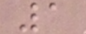1
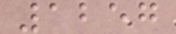1257
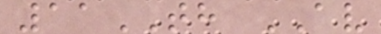11TH AV
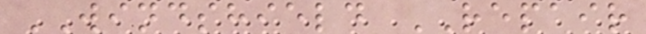WINDSHIELD REPAIR
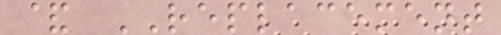& REPLACEMENT
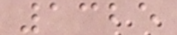1325
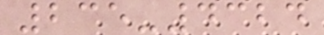235-4324
